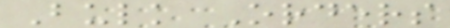Bulk Orders
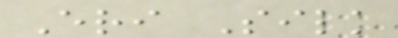Eri Silk
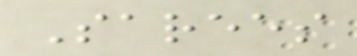Sarees
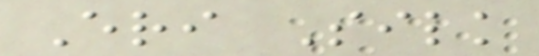Eri Silk
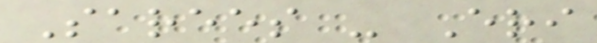Sarees - Eri
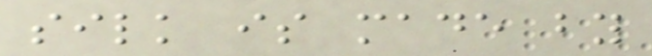silk is made by
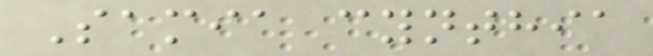Samia cynthia
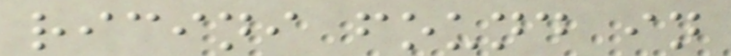ricini found in
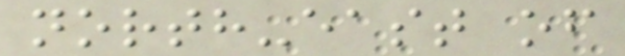north-east of
